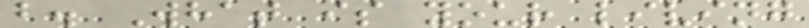b. What is your living
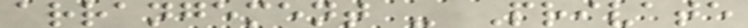arrangement - Private
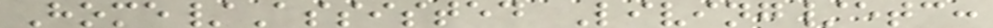Home/Assisted Living/etc:
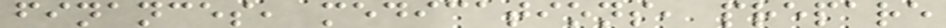finances, medications, prepare
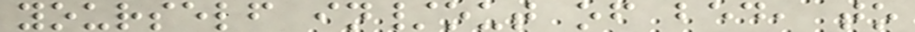yourself in/out of bed, to
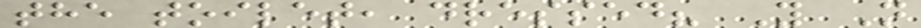the toilet, dressed? Y N
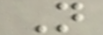N
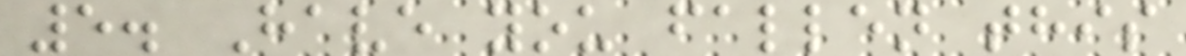5. Have you fallen this
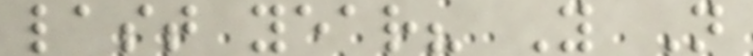last year? Y N
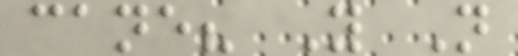cane? Y N
